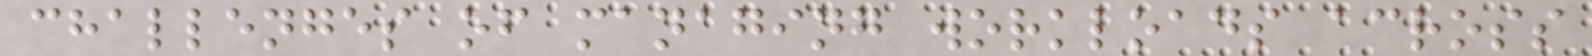challenges of managing workloads across
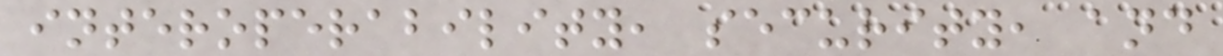interoperability, security, and
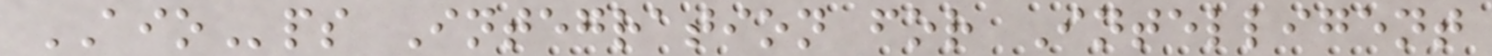AIOps Integration for Intelligent
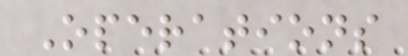Operations
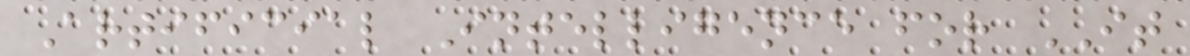Artificial Intelligence for IT
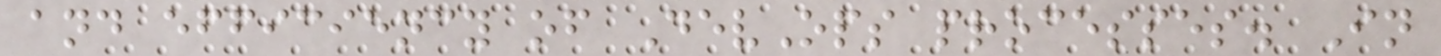and efficiency of DevOps processes. In
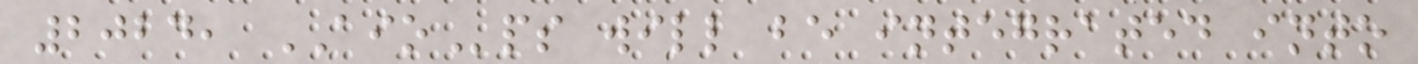2024, AIOps will be integrated into
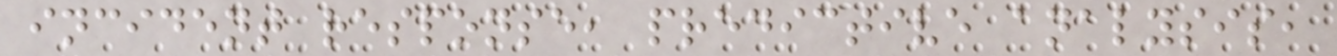incident response, predictive analysis,
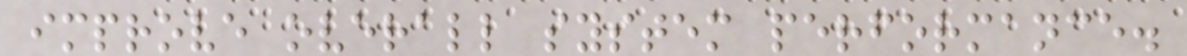improve overall system performance.
